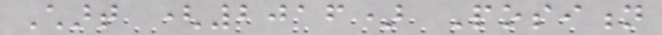Chart (2016) Position
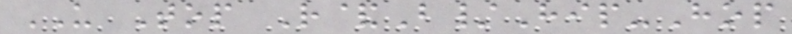US Top R&B/Hip-Hop
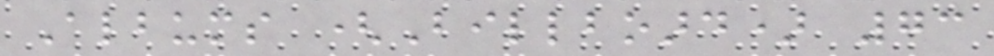Albums (Billboard) 73
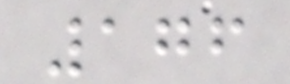176
